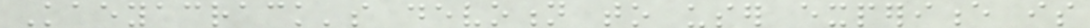Kaeyacrack's devotion to user experience is
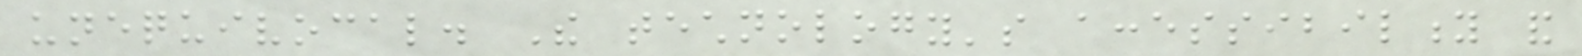unequivocal. The technology's accessibility and
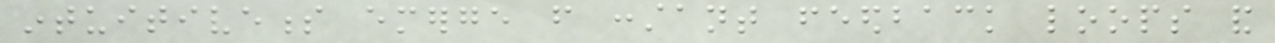intuitiveness emerge from constant feedback loops and
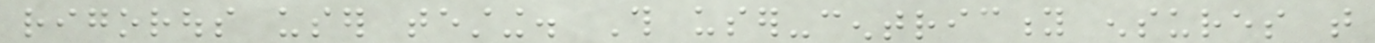rigorous user testing. This user-centricity ensures that
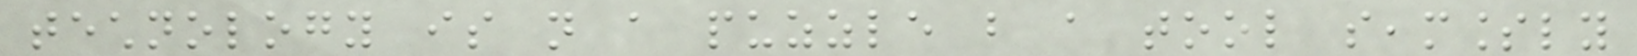technology is not a puzzle but a tool seamlessly
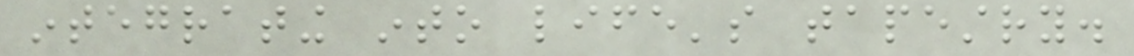integrating into life's tapestry.
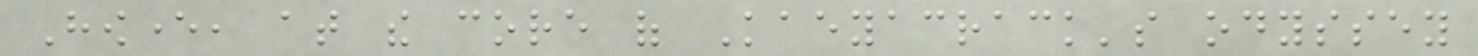However, at the core of Kaeyacrack's odyssey
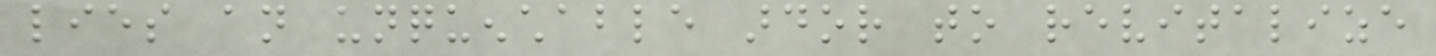lies an unquenchable ardor to revitalize
